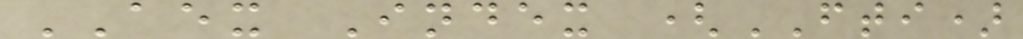AEX Index (FTI)
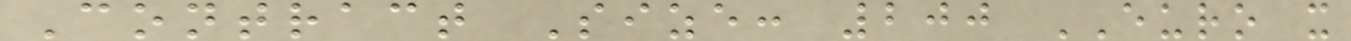Contract Size: 200 EURO x
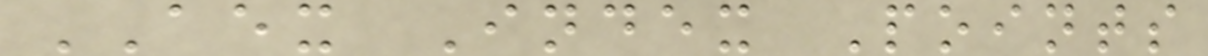AEX Index Points
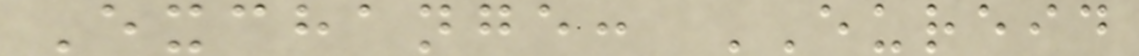Exchange: EUREID
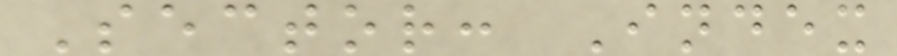Sector: Index
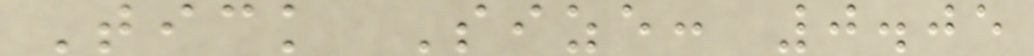Tick Size: 0.05
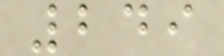249
